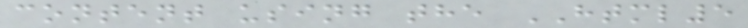content using the HTML5
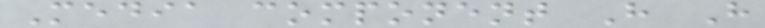Media component H H
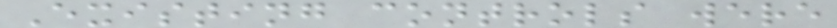Existing controls were
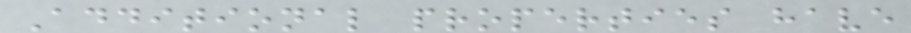Additional properties have
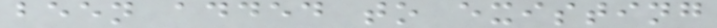been added to existing
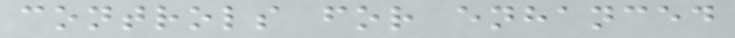controls for enhanced
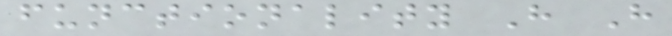functionality H H
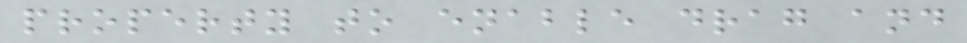property to enable drag and
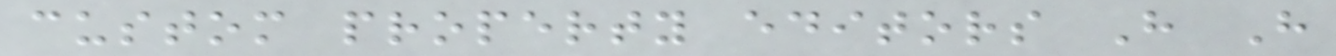custom property editors H H
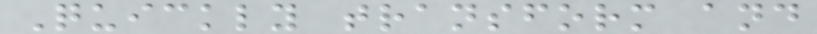Quickly transform and
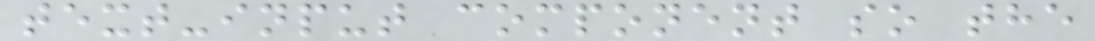text-input component so the
